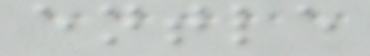entle
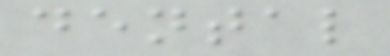dental
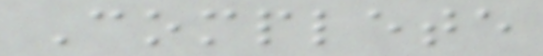Complete
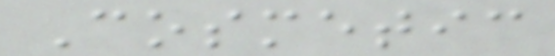Cosmetic
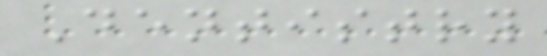Dentistry
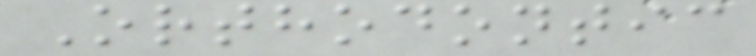Orthodontic
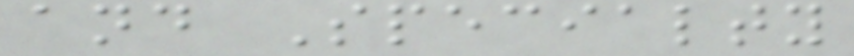and Specialty
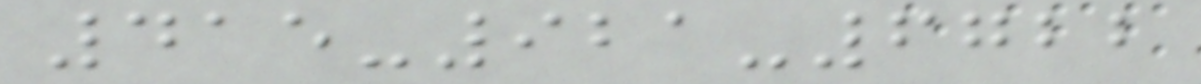415-921-6722
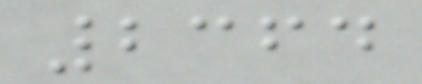2364
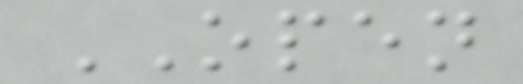OPEN
